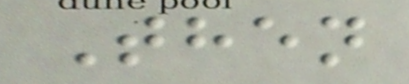Then
